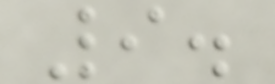9.
